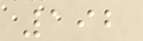192
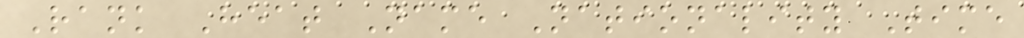Rank Heat Name Nationality Time
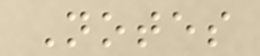Notes
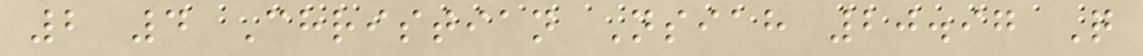2 4 Christian Nsiah 20.97 Q
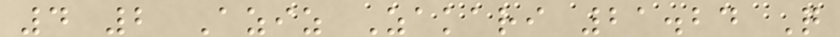4 2 Aziz Zakari 21.24 Q
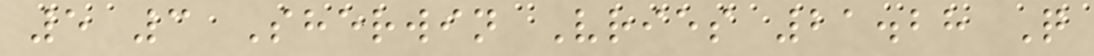5 3 Sherwin Vries 21.28 Q
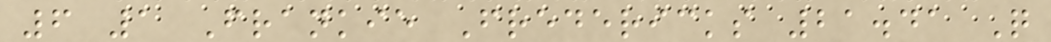6 1 Frankie Fredericks 21.41 Q
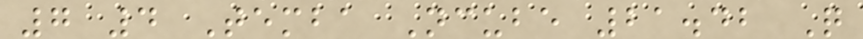7 4 Temba Ncube 21.42 Q
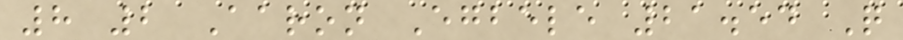8 2 Aaron Egbele 21.54 Q
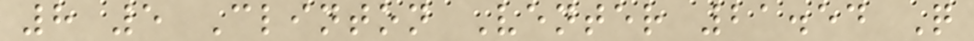8 5 Clinton Venter 21.54 Q
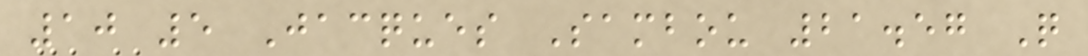10 5 Jacques Sambou 21.57 Q
